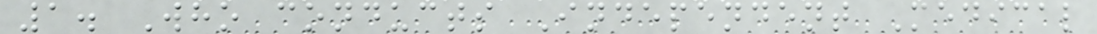1. Who conducts Independent Medical
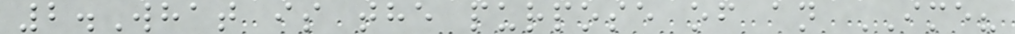2.What is the purpose of an IME?
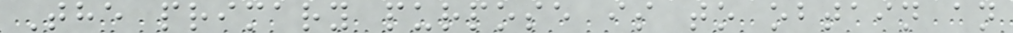The primary purpose is to obtain an
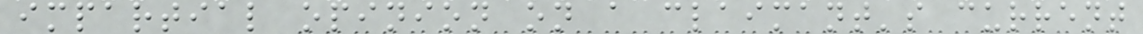impartial opinion on a claimant's current
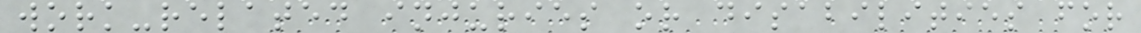work-related injuries or disabilities for
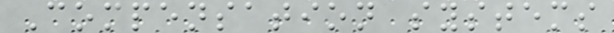Compensation systems
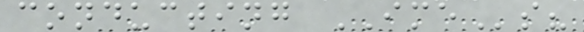conducting IMEs?
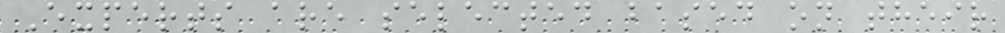Experts are selected based on their
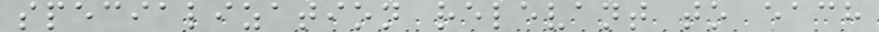specialization relevant to each
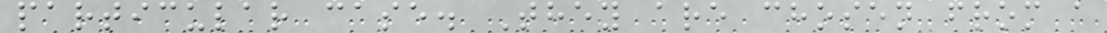particular case. They are chosen from a
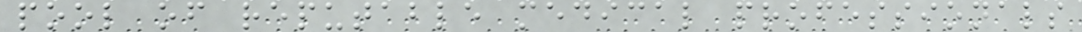pool of reputable medical professionals
